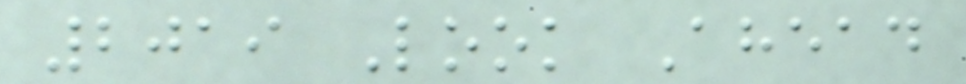2019 Look Ahead
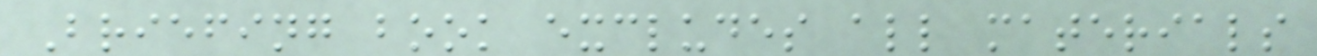Briefing book excludes all materials
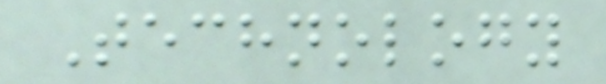Technology
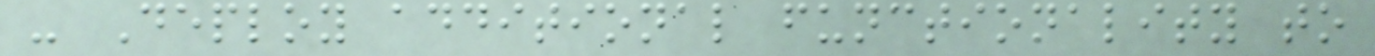- Deploy additional functionality to
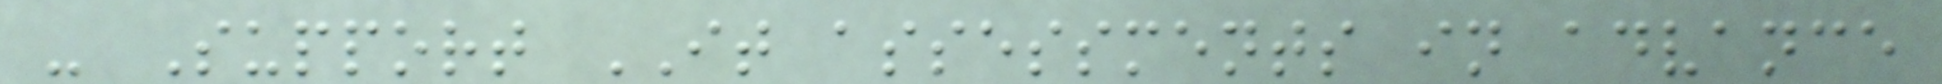- Support IT assessments in advance
